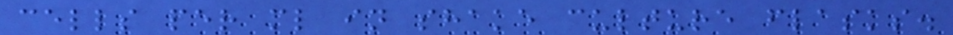cells per ml in shake culture flasks.
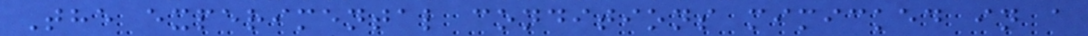The experimental conditions mimicked in a
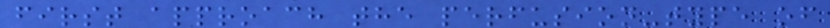first approach the perfusion-type of
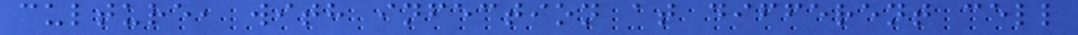culture, with infection at different cell
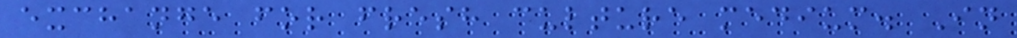exchange for fresh culture medium. In
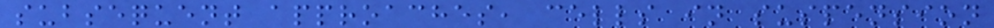subsequent approaches, cells in suspension
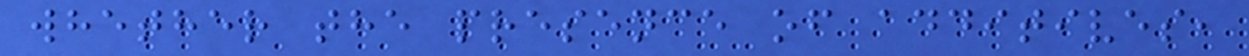whether the presence of additives,
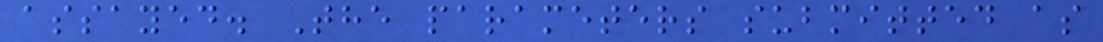assayed. The parameters submitted as
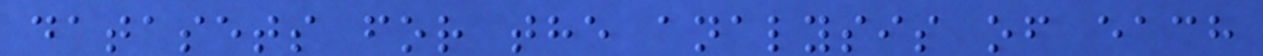datasets for the analysis of each
